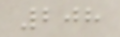208
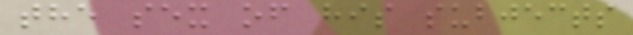the sex of his subjects
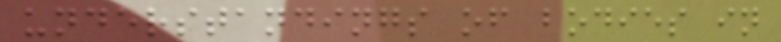understandings of bodies in
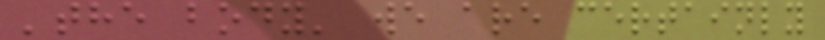'the body' we are certainly
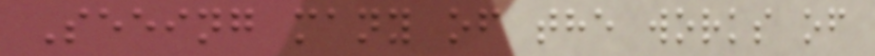Seeing many of the works of
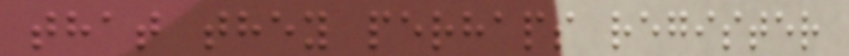that they perhaps register
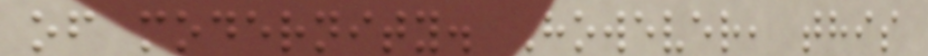of modernity. However, this
